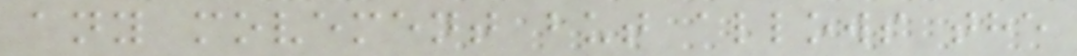any movement but allows the
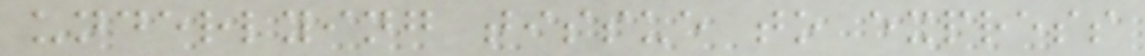underlying tissue to express
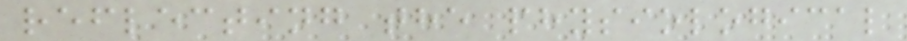reflecting the physiological
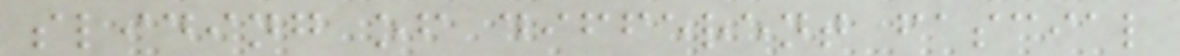sliding of different fascial
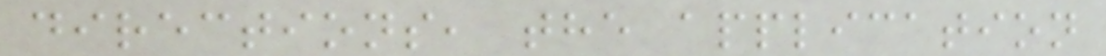directions, the application
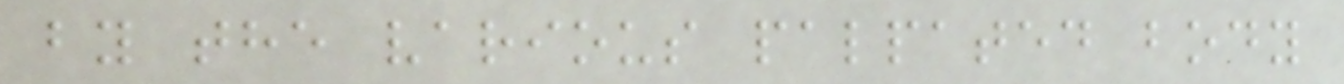by the various palpated body
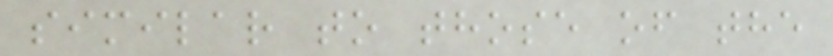similar to those of the
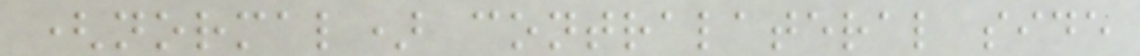(normal) contralateral side
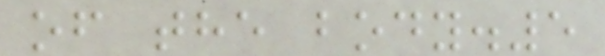of the body.5
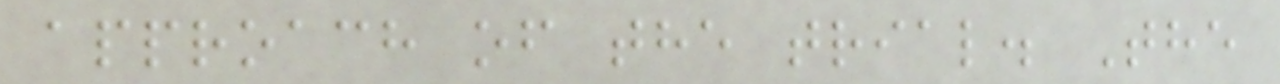approach of the trial. The
